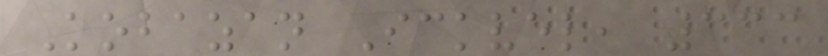Kobazan Ickvel, 333
